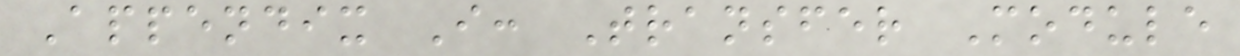Appendix I: Transfer Module
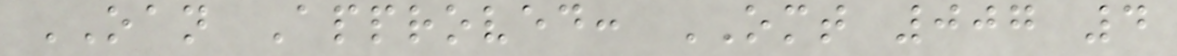OAN Approved: OMT 007 4
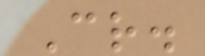Cr.
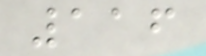116
